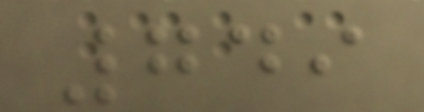749
